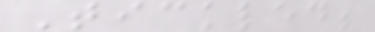Tickled;
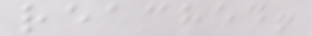reached!
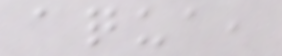aqua,
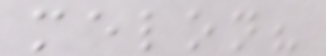melon?
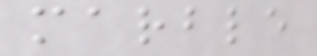marble
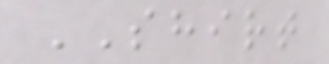SHIRT
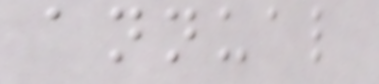annual
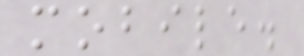mobile.
